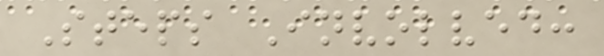Steps Involved:
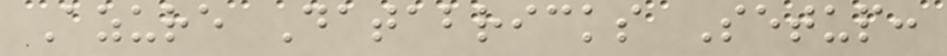Azure Databricks Setup:
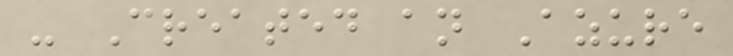- Created an Azure
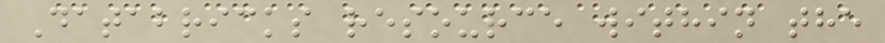Databricks resource within the
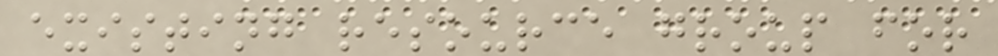existing resource group for
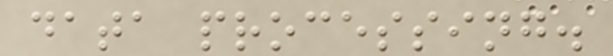data processing.
